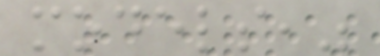models,"
